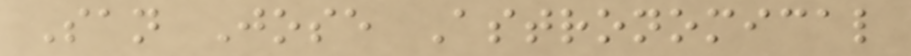San Jose Astronomical
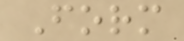Form
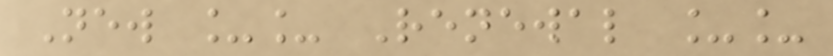New __ Renewal __
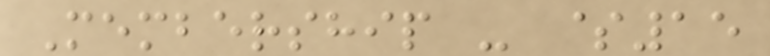Membership - $15
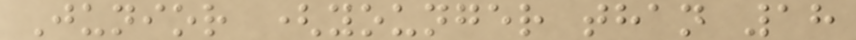Junior (younger than 18
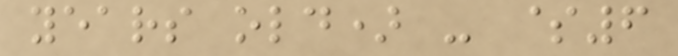years old) - $6
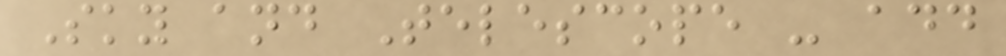Sky and Telescope - add
